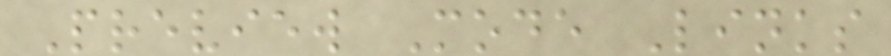Preview Mode Links
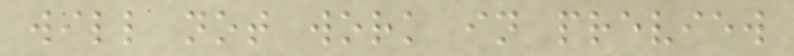will not work in preview
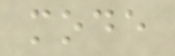mode
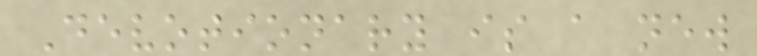Devotionary is a new
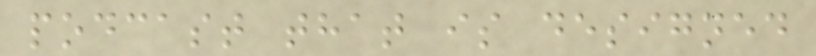podcast that is designed
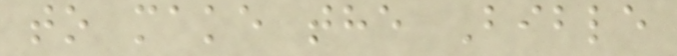to make the Bible
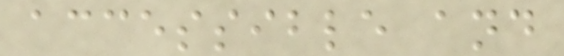accessible and
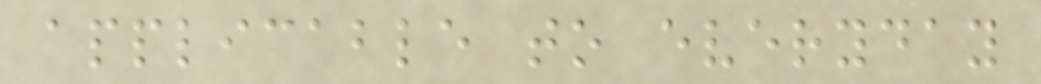applicable to everyday
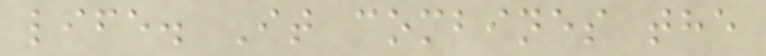life. It combines the
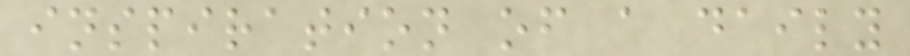inspiration of a daily
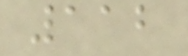112
